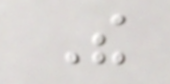The
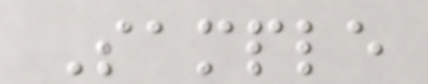Sample
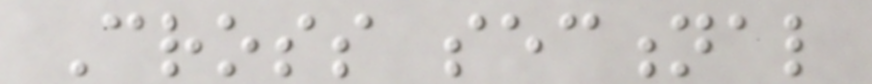Cross sectional
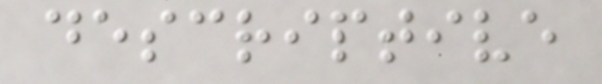descriptive
